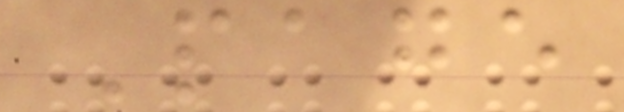Page
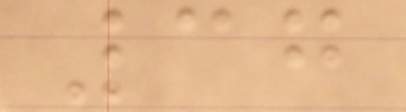37
